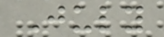July
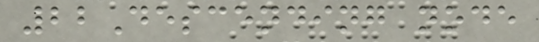22Descending node
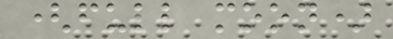(full moon)
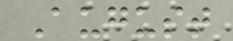August
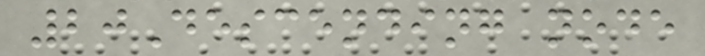20Descending node
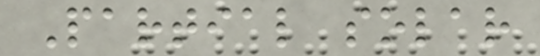Partial solar
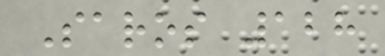Saros 128
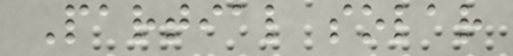Partial solar
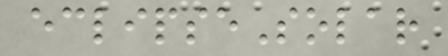eclipseSolar
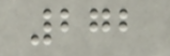272
